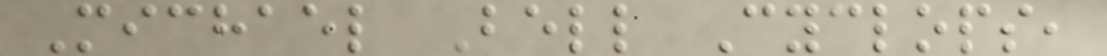Michael Bell Cyclops,
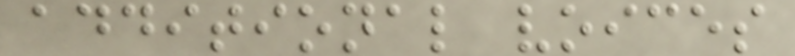additional voices
